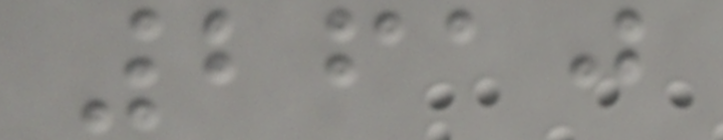2610
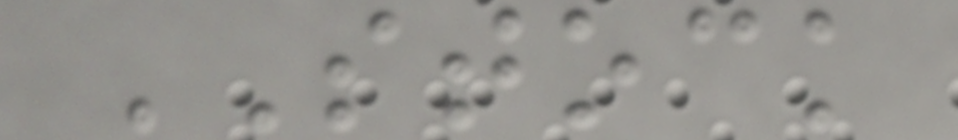STOCK
